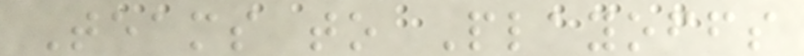Teams to Playoffs
